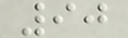90
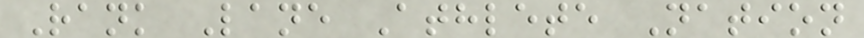Rank Lane Athlete Nation
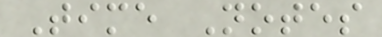Time Notes
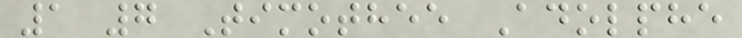1 7 Timothee Adolphe
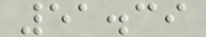51.39
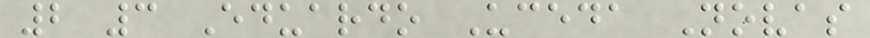2 3 Eduardo Uceda Novas
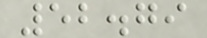52.79
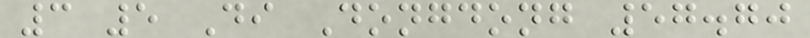3 5 Di Dongdong 57.70
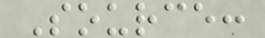Source:
